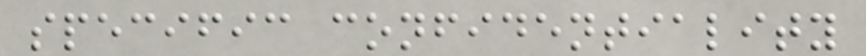specific confidentiality
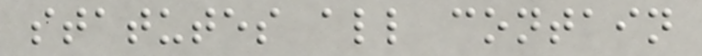statutes all contain
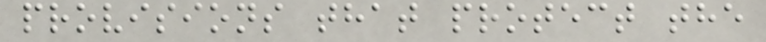provisions that protect the
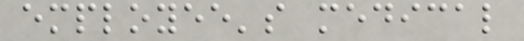employee's medical
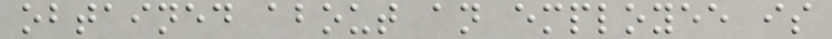obtained about an employee is
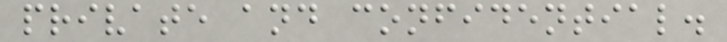private and confidential.
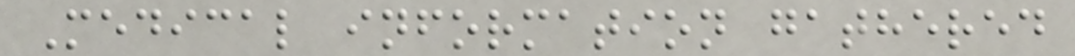Medical information gathered
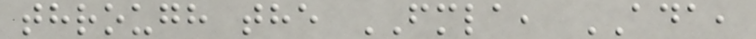through the FMLA, ADA,
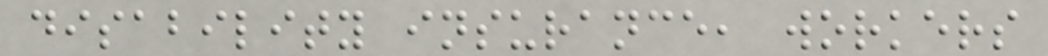disability insurance, workers
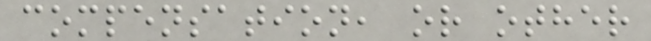compensation, or other
